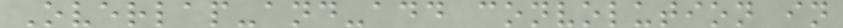Overlap-and-add convolution in
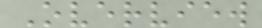Overview
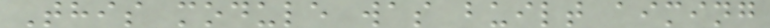This module was built aiming
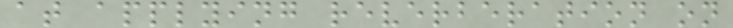at applying reverberation on
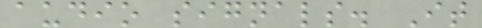audio signals. It
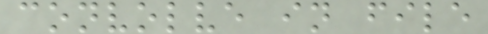convolve in file
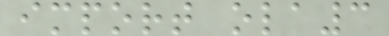import ola3
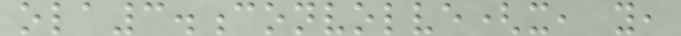ola3.convolve(x, y,
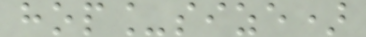hop_size)
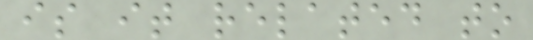is it related to
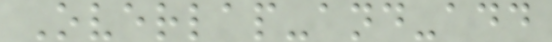Overlap-and-add
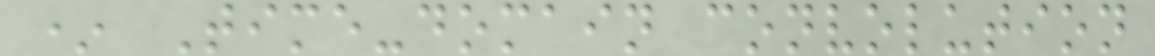* Time-domain convolution
